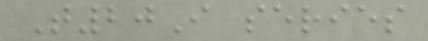T20I series
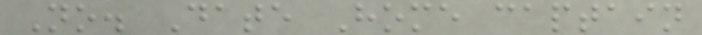No. Date Home captain
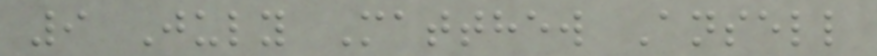9 July Matthew Ansell
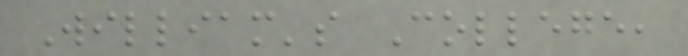William's College,
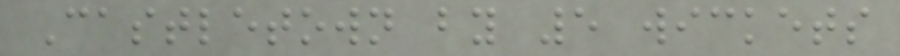Castletown by 5 wickets
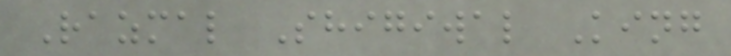Razmal Shigiwal King
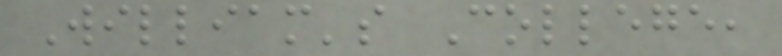William's College,
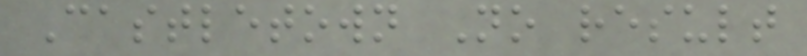Castletown No result
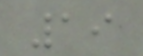19
